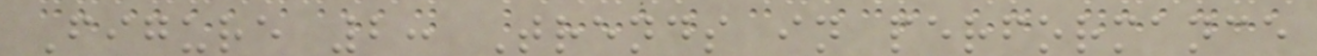Figure 2: Trends in performance
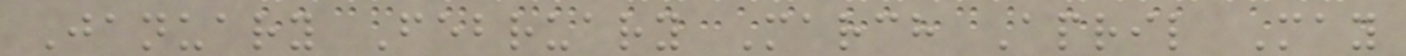January February March April May
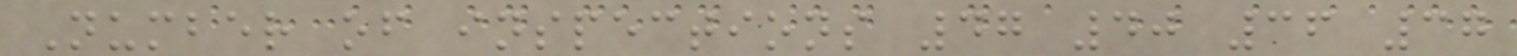Number of inspections 47 40 36 37
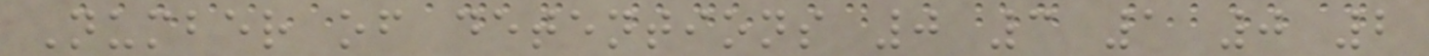Number of detentions 0 3 1 0 2
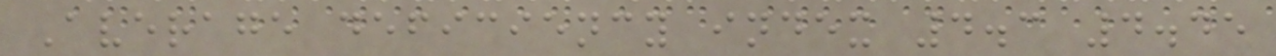Average deficiency index 4.3 4.45
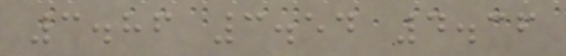3.86 3.54 4.36
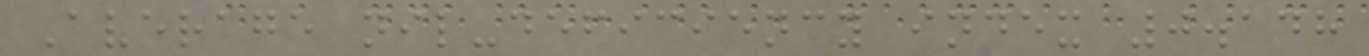Average nil-deficiency index 0.148
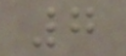7
